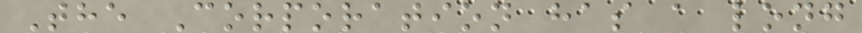The Corporation has a long
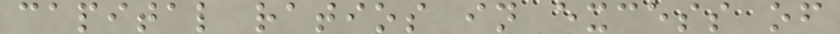capital ratios in excess of
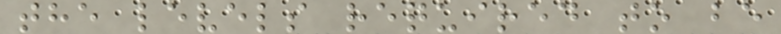the levels required to be
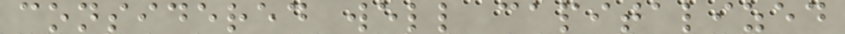considered well capitalized
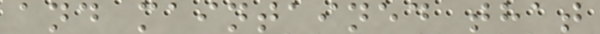and maintained that
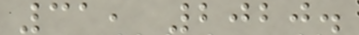31, 2020.
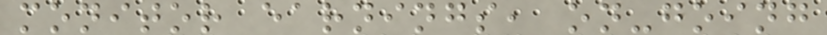monitor earnings, on-going
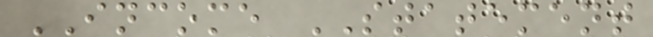INCOME STATEMENT
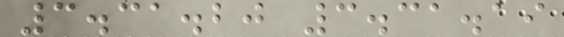3.31.20 3.31.19
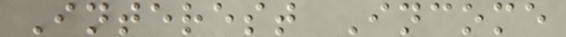Interest Income
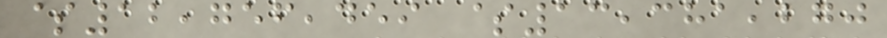$12,756,459 $13,381,270
